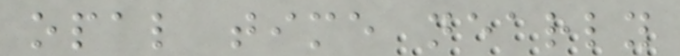opal time nearly
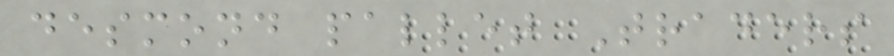desmond pallet Traders
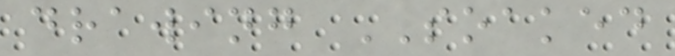drawing SOAKED
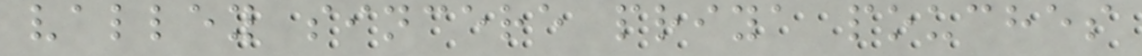valley sincere priya pouches
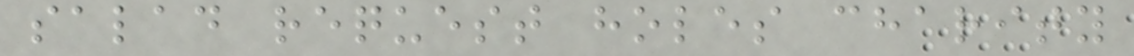salad request holes charity
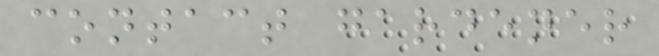contact gardener
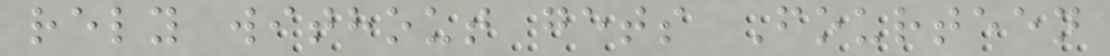rely without gets Fourteen
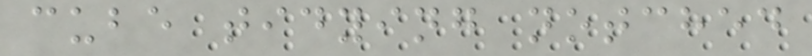cube tidying notched
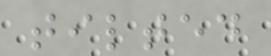tilted
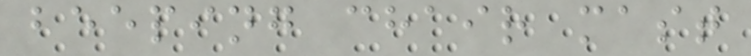beeping chair mast
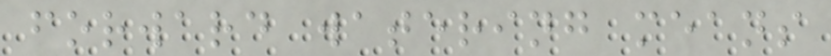forward watering means
